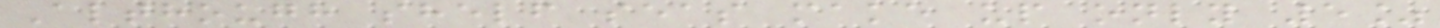Although shelf seas make up only 5%
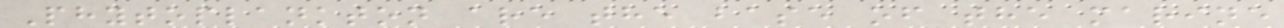Phytoplankton are the base of the marine
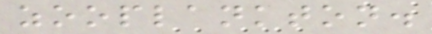zooplankton.
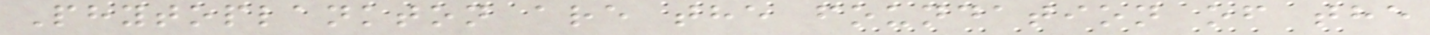Phytoplankton are the foundation of the
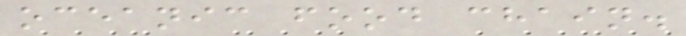oceanic food chain.
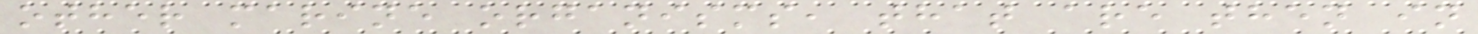other marine organisms, that are then in
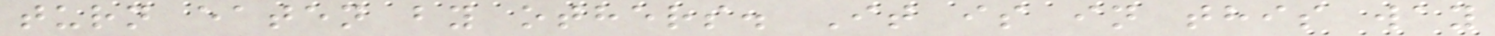turn eaten by others. It is in this way
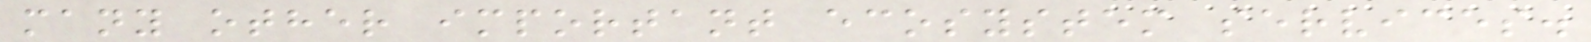many other important ecosystem services.
